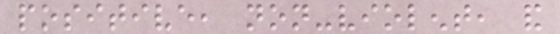positive, non-violent, and
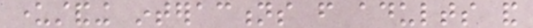understanding interactions from adults and
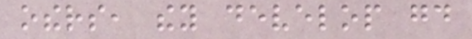others, they develop good
